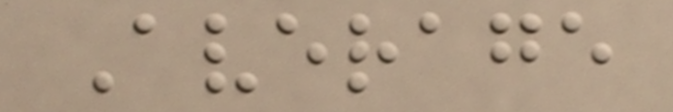Average
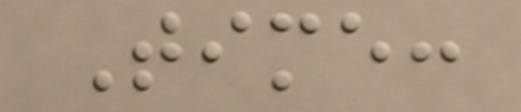Time:
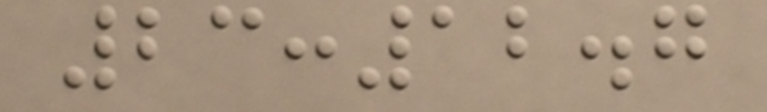23:12.7
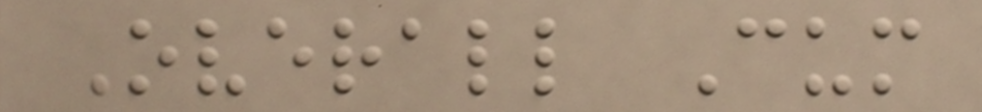Overall Cum
